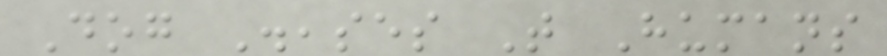Dog Diseases That Humans
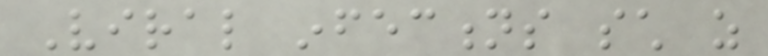Viral infections such as
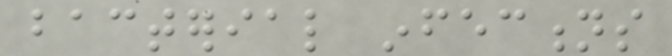bacterial infections
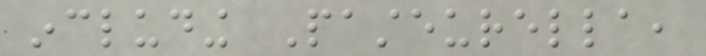including Pasteurella,
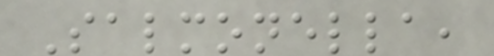Salmonella,
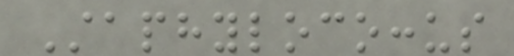Staphylococcus
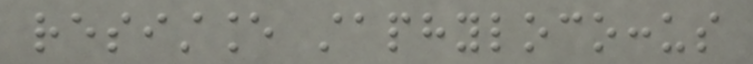resistance staphylococcus
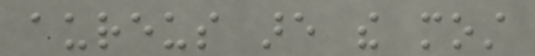aureus are the most
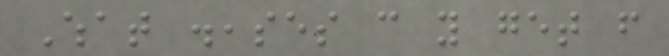What diseases can you get from
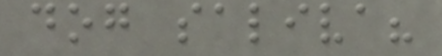dog saliva?
